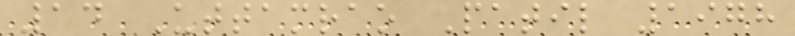14 Uttamrao Patil 1978
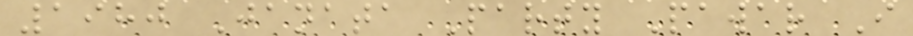1980 Janata Party Pawar I
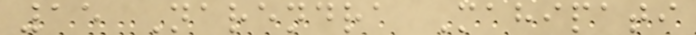15 Narendra Mahipati
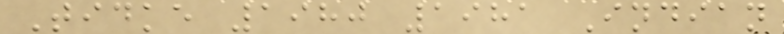Tidke 1980 1981 Indian
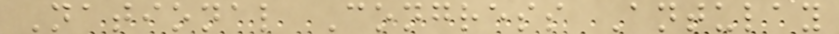National Congress Antulay
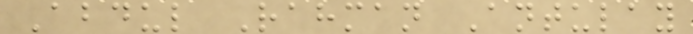Abdul Rahman Antulay
